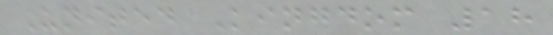United Kingdom 18
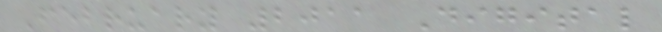February 2011 Digital
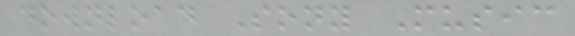download Sony Music
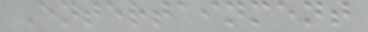Entertainment
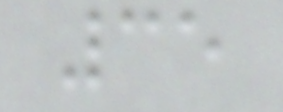35
